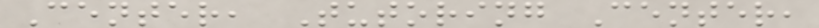Center, Tutoring Center,
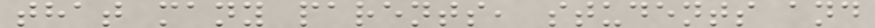that many parents, students and
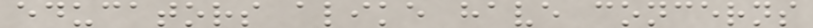educators alike have concerns
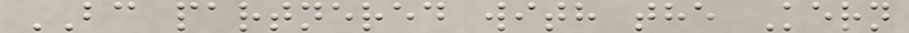BC partnered with the Kern
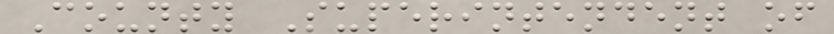County Superintendent of
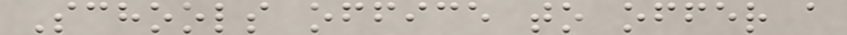Schools office to offer a
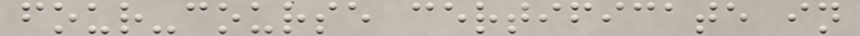four-course certificate in
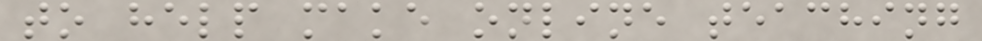to help make online teaching
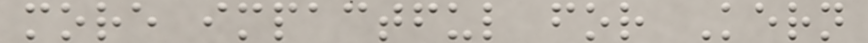more impactful for Kern
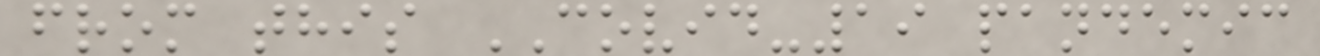from this COVID-19 pandemic
